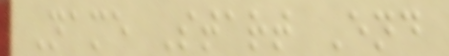Name Start End
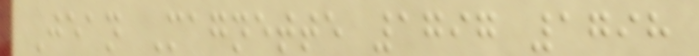Jean Magnette 1797 1798
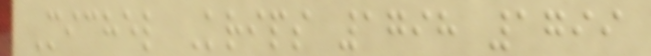Michel Krips 1798 1799
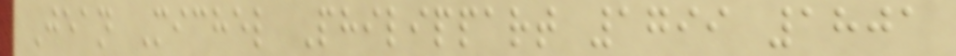Jean Michel Philippart 1799 1801
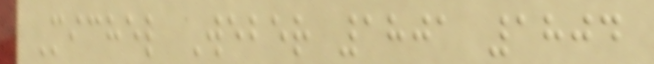Michel Weber 1801 1804
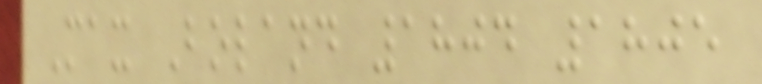Max Boland 1804 1805
